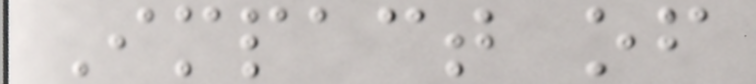Impact of
